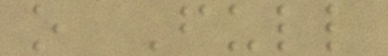o Full
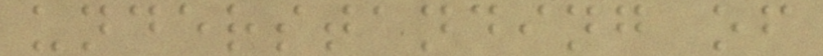understanding of
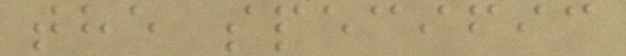the specific
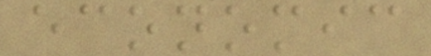economic
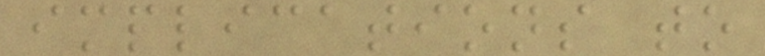implications to
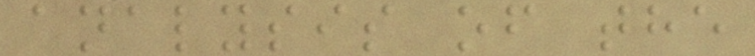analysis of the
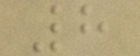8
